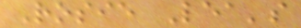Rosie Lea's
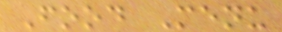Food Menu
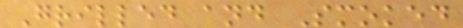Grilled and Smoked
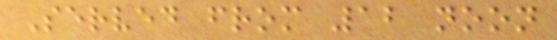Served from 12 noon
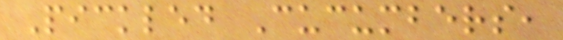Pickled Cucumbers,
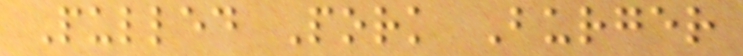Pulled Pork Burger
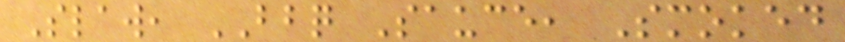Slaw, BBQ Sauce, Smoked
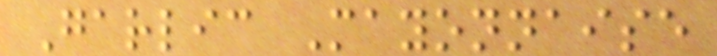Garlic Mayonnaise
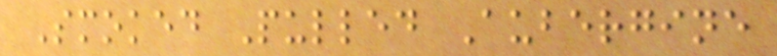Smoked Pulled Aubergine
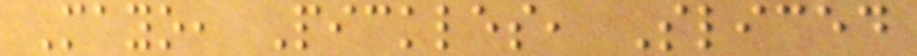Mayo, Pickles, Sliced
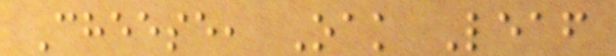Cheese, Oak Leaf
